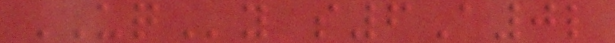UQy s6A0l
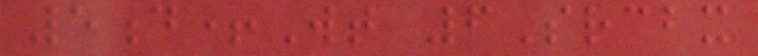5d+Wt 6Srcbx
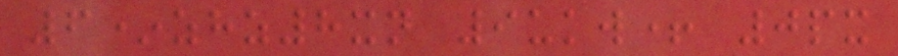6*zhz8xn 9ukw+ 0px
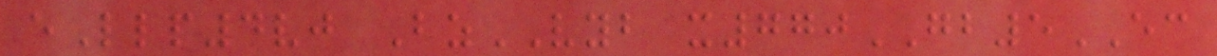eLlp4vj BzVYB x770GB5EC
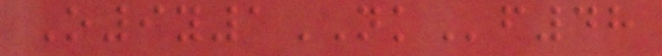O9y1NKf48
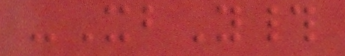-XbY#
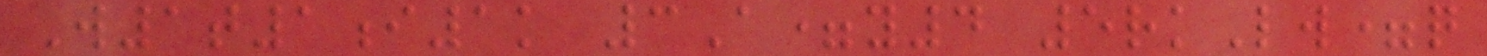W1t1i1k 3A=y4 5rkLw=q
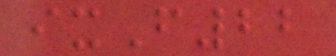ixF22
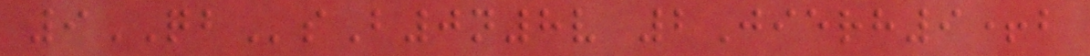9QBsB0n8v 2Jierh9+b
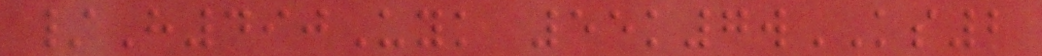/H490Uyk 55k7wKS2
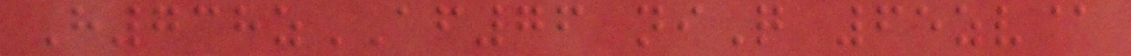H738zAF76 niQ 65zv@
